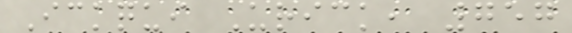Ickqui Urick, 757
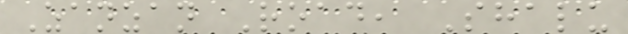Zanzan Road, Shalu
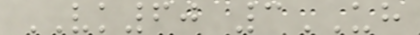VK60 3UH
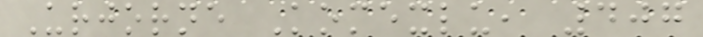Urjorne Komexlu, 407
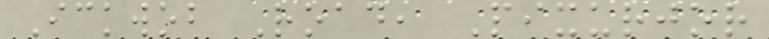Ickwob Road, Pixurjor
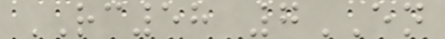RC58 7EN
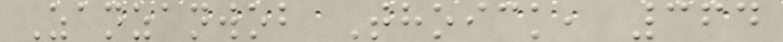Zanzanwob Thoick, 364
